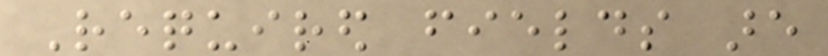Required fields are
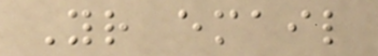Your email
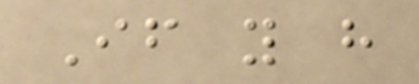If you have
